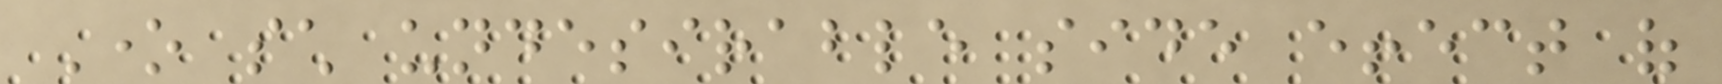One such undesirable side effect of
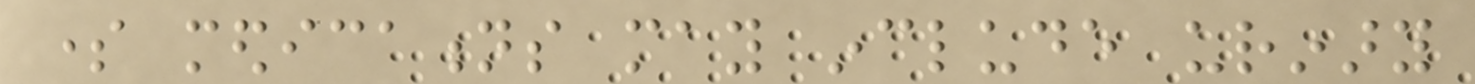some medications may include urinary
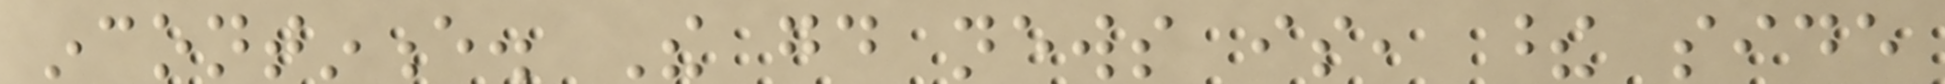incontinence. The good news is, these side
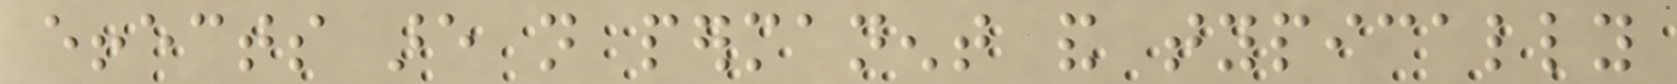effects are not permanent and typically
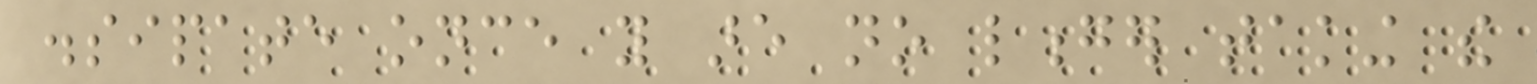dissipate once you are no longer taking the
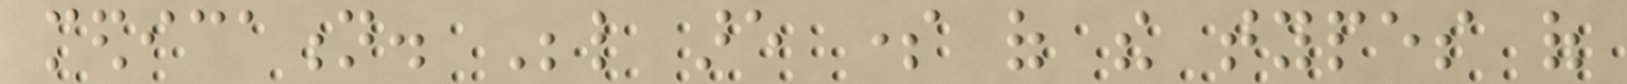medication. Below are some of the types of
